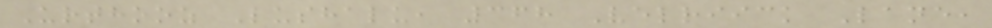Urthooz Lushalu, 368 Velriick Lane,
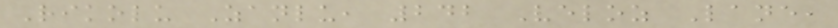Rikolu Zanlu, 242 Veloz Lane,
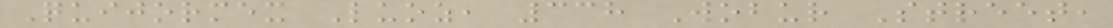Quijormex Luoz, 338 Wobur Street,
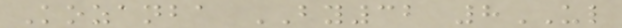Kozanba BY32 8UL
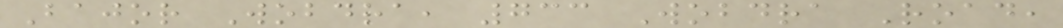Bajor Wobdra, 733 Wobdra Road,
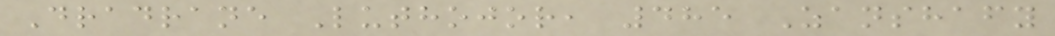Dradrane Luthojor, 485 Zanshafy
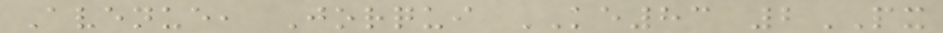Avenue, Jorqui KE83 2PX
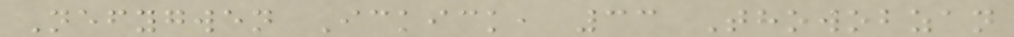Nefygwen Ickick, 33 Thowobzan
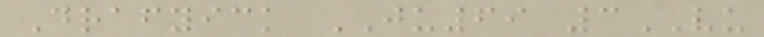Drafyick JU69 3VU
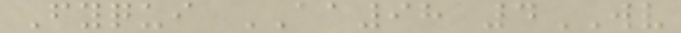Fyqui AA98 4WV
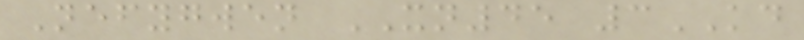Nefygwen XN45 3KD
